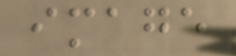image
